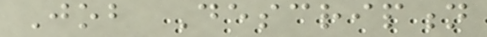Job Description
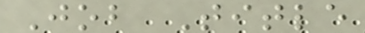Job Title
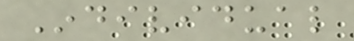Individual
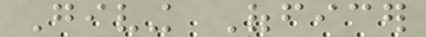Giving Officer
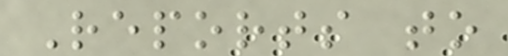Reports to
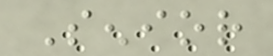Senior
